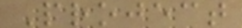Project
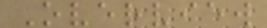Overview
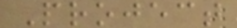Project
